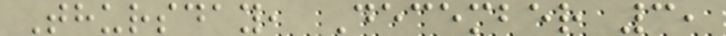Thursday, December 3,
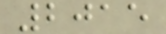2015
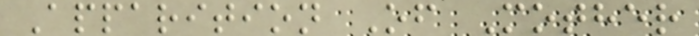Apparition Of Mother
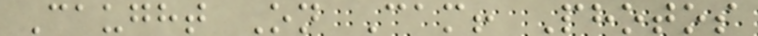Caught On Cam! Photos
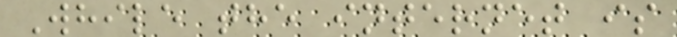While the internet is
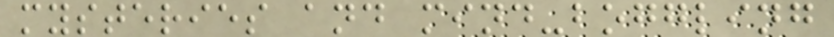mysteries and mind-boggling
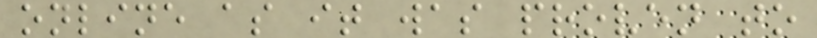online as it was proven to
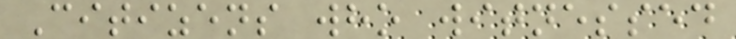Citizens who witnessed
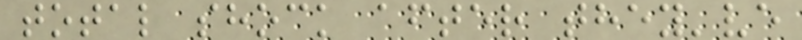total shock after they've
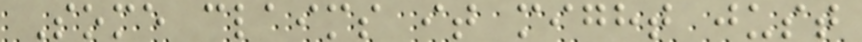Some claims it might just
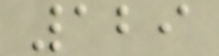129
